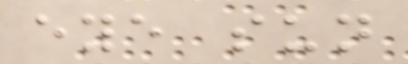eye sun
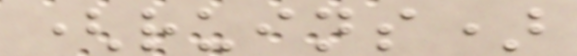(ruins)
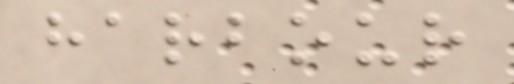harbour
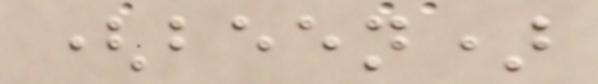(been)
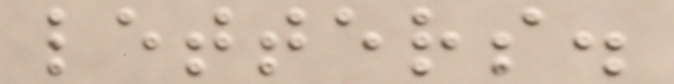letters.
